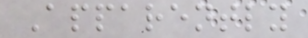Apparently
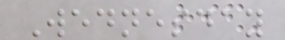Wednesday
